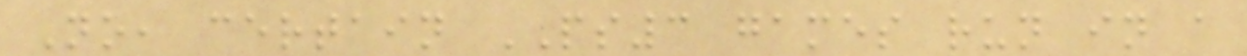No, certain PS3 games run in a
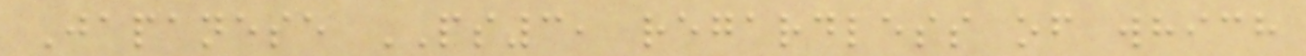Japanese PS3, regardless of which
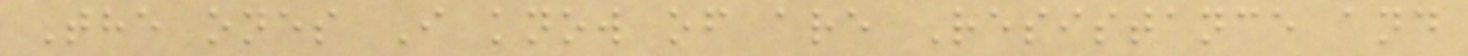The ones I know of are Resistance and
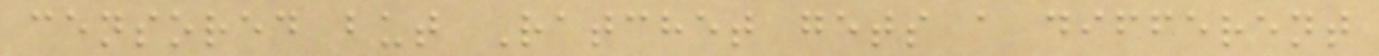censored but Ratchet gets a different
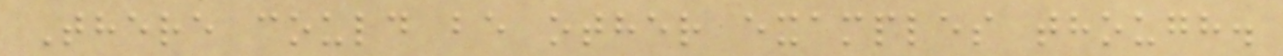There could be other examples though.
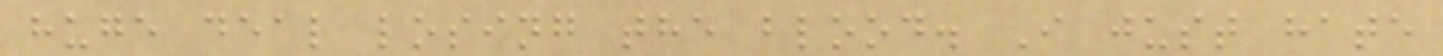huge deal losing the blood. I just hate
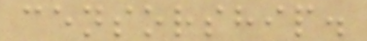censorship.
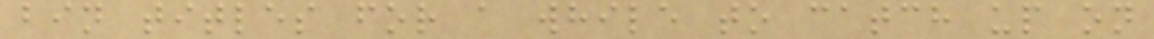bin titles for a while to catch up on
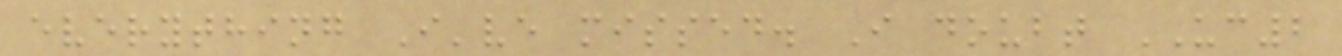everything I've missed. I doubt UC2
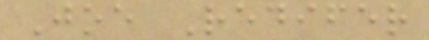Joe Redifer
